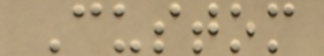Custom
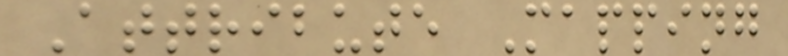Attribute Mapping
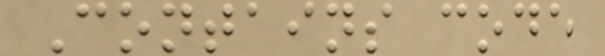Contains code
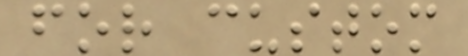for custom
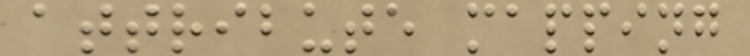attribute mapping
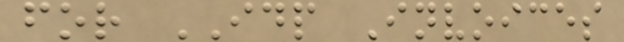for IDP Invoices
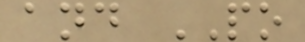and PO
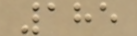185
